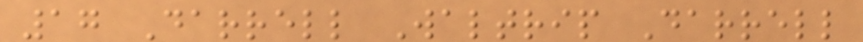17 Darrell Waltrip Darrell
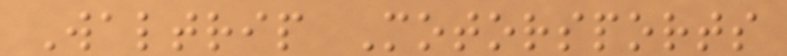Waltrip Motorsports
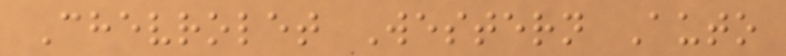Chevrolet Western Auto
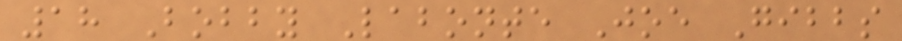18 Bobby Labonte Joe Gibbs
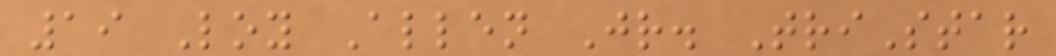19 Loy Allen Jr. TriStar
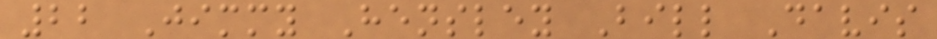22 Jimmy Hensley Bill Davis
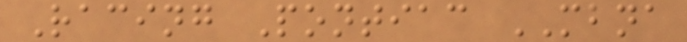Racing Pontiac MBNA
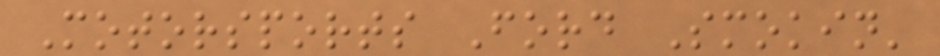Motorsports Ford Smokin'
